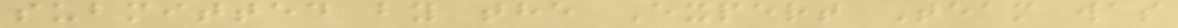submitted by the Expert Team was
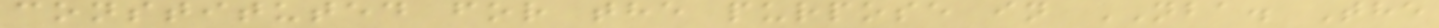constituted for the purpose in NBA. The
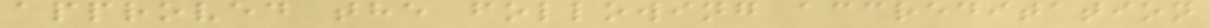approved the following accreditation
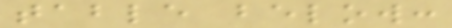table below:
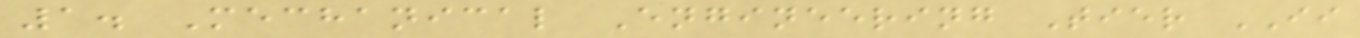1. Mechanical Engineering Tier II
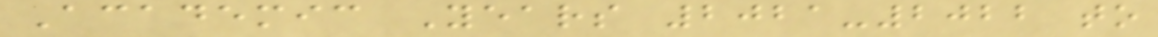Academic Years 2021-2022 to
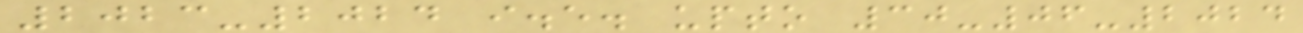2023-2024 i.e. upto 30-06-2024
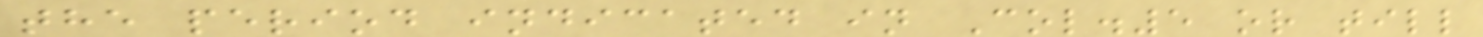the period indicated in Col.5 or till
